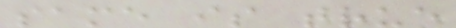same is true
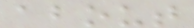about
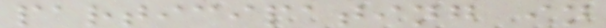participating in
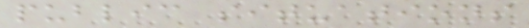public situations
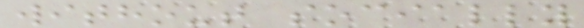without socially
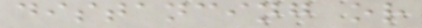distancing or
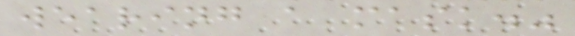wearing a mask."
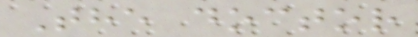The doctor
